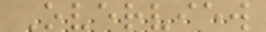Overview
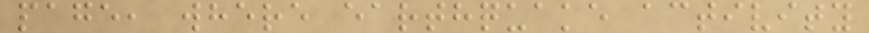page, where earthquake activity
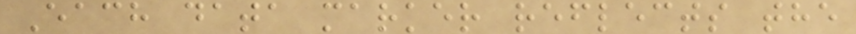Each data marker reflects the
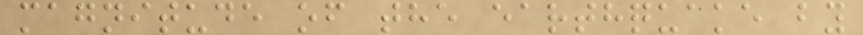magnitude of the earthquake by
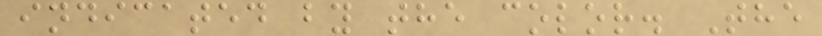indicated by the color. The
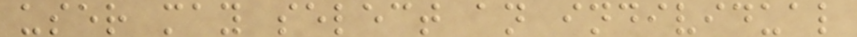user may select an individual
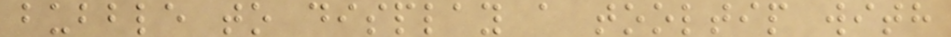bubble to display a tooltip with
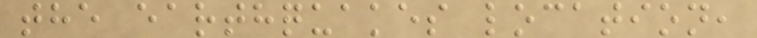the earthquakes location,
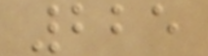225
